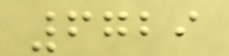6729
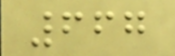667
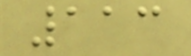113
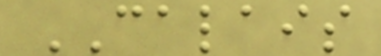CALAIS
